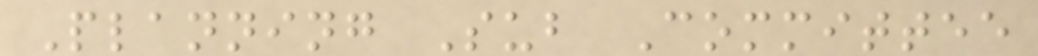Planning Sub Committee
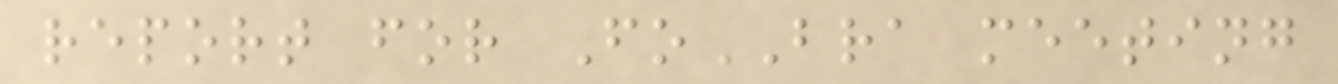report for FoBRA meeting
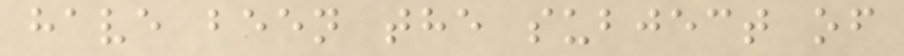have been the subject of
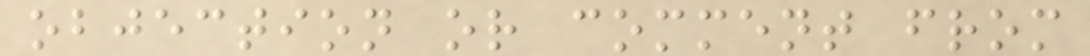objection or comment from
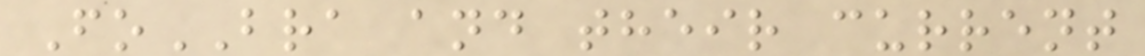FoBRA and their current
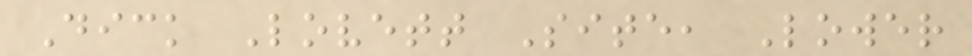Dick Lovett Site, Lower
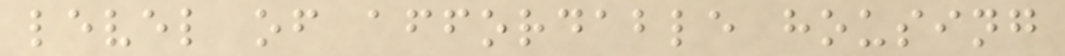level of affordable housing
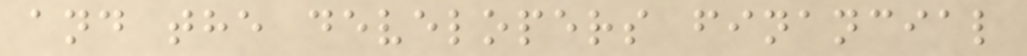and the developers financial
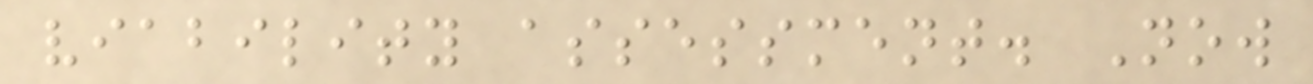viability assessment. Now
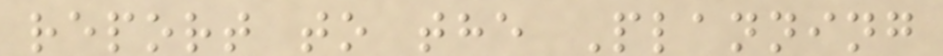report to the Planning
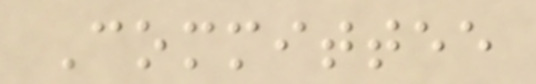Committee
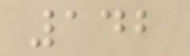142
